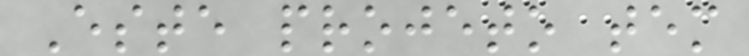Este projeto tem
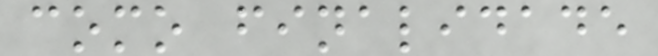como finalidade
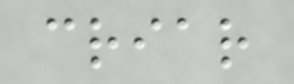criar
